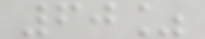60%
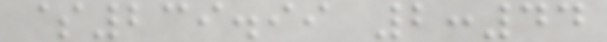$239.99 2:44
